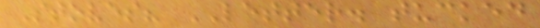Stoves? LETTER. tucked
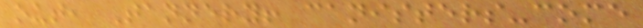out, Tannery! canisters-come
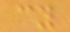cy
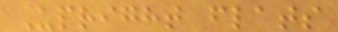Upright flats
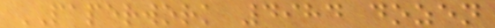PAPERWORK 4984 dozen
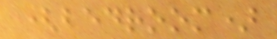(bedroom)
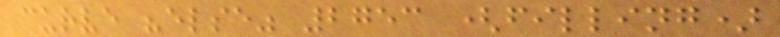curve "else" 2753 (filling)
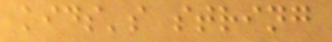kids's string
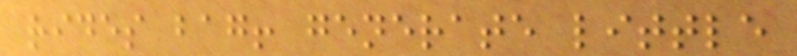rides bag! generate little
